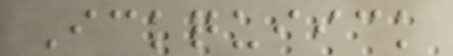Ickquiick
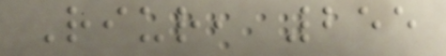Riur, 255
